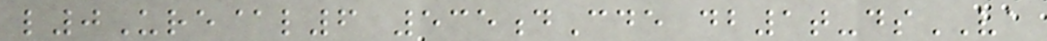l0Ure@l6 535dCde db1t-dsVA
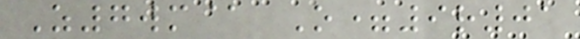Z7wm@ O=9r01
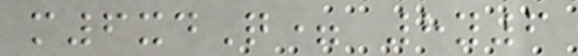m6xdQ= 8y6
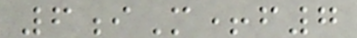6iM+f7
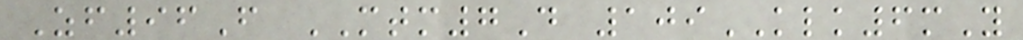Zf96F MTM7D 109KLK6mY
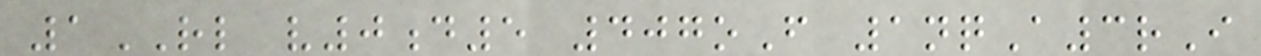1RL v0d5 407oF 1nqA3rI
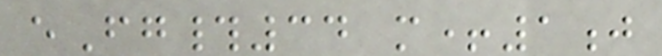eFg#34 m+1j
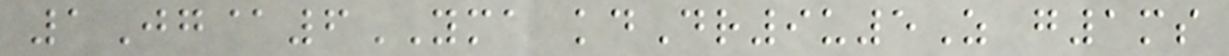1Jg@6YMA kdDr9u5Z g1ms
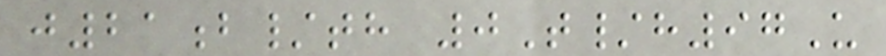j21b/th 0T/h97U
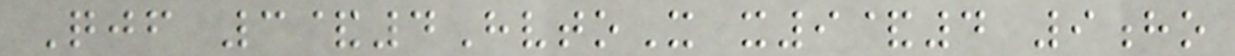Qjf 3&4HvtoX x9&4 9ho
